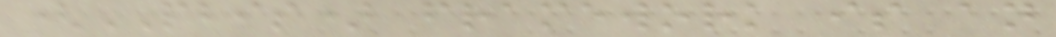(PBIS) framework is an
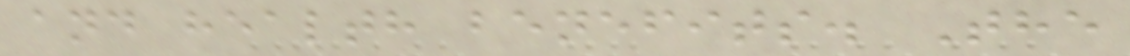and health benefits. The
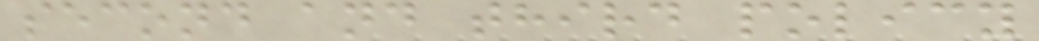second and third policy
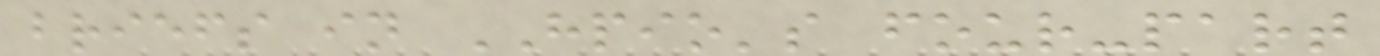briefs in HPIO's four-part
